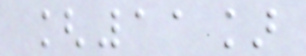[11]
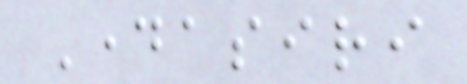Dayasiri
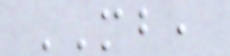MB,
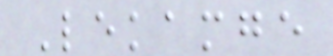Lekamge
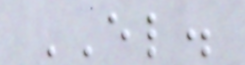EL.
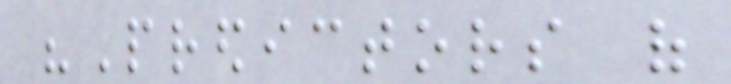"Predictors of
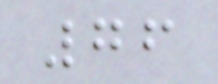76
